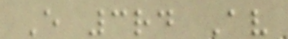E 3rd Av
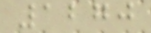1270
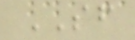SF
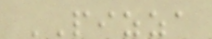PIZZA
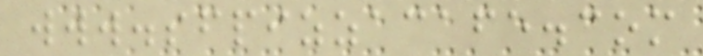www.sfpizzacafe.com
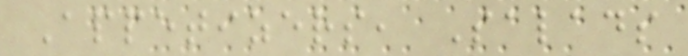Appetizers, Salads
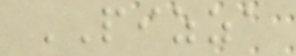PIZZA
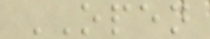OPEN
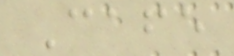Cafe
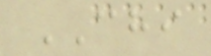CHI
